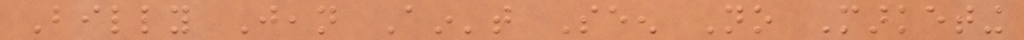Billy Jean Ain't Seen No Marketing
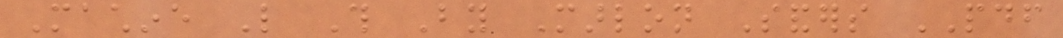Machine Like This By Marlon Sanders PDF
